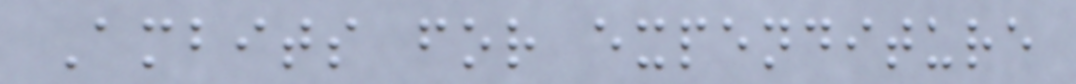Ambits for expenditure
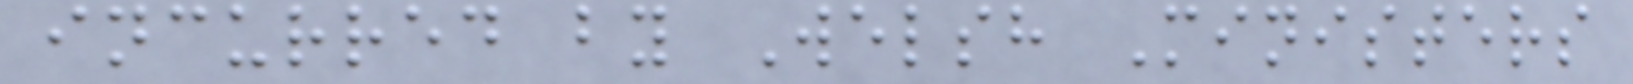incurred by Welsh Ministers
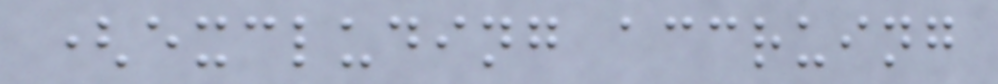(excluding accruing
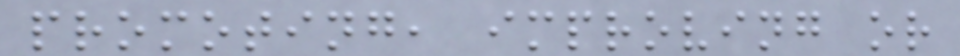promoting, improving or
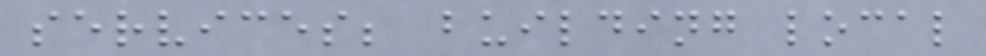services; building local
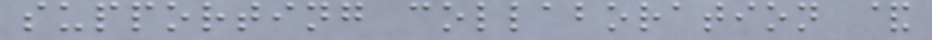supporting collaboration &
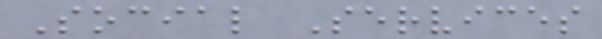Social Services
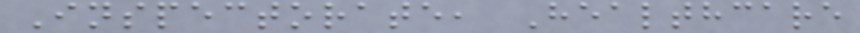Inspectorate, Healthcare
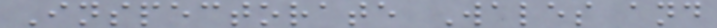Inspectorate Wales and
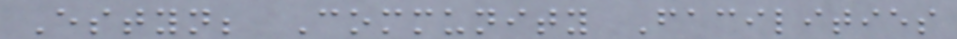Estyn; Community Facilities
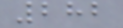282
